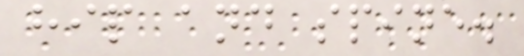hip and spine.
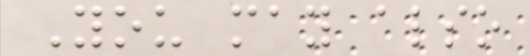You may also
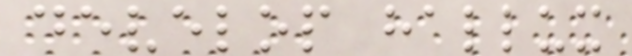develop hallux
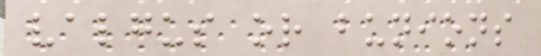valgus or bunions
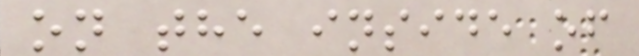on the inside of
